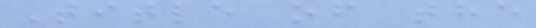Title of the
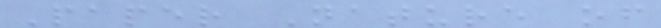Paper Nature of
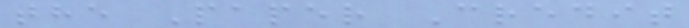the Paper Credit
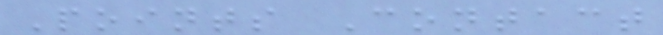Points Contact
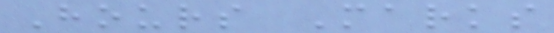Hours Marks
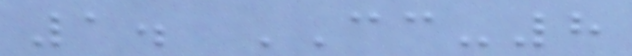1. CC-8
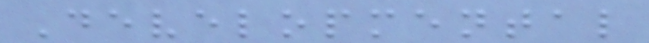Developmental
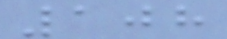108
